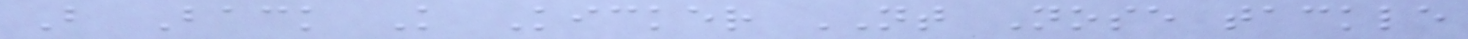B Back K Kicker NT Nose tackle
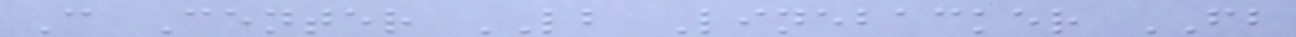C Center LB Linebacker FB
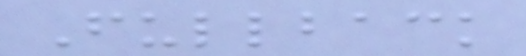Fullback
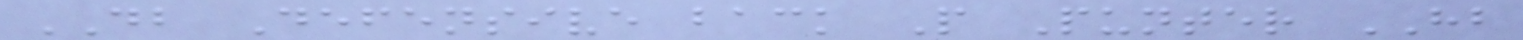DB Defensive back P Punter HB
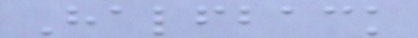Halfback
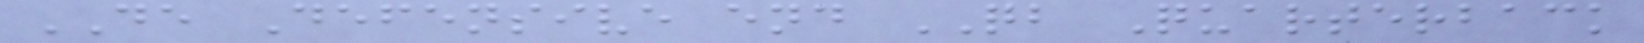DE Defensive end QB Quarterback
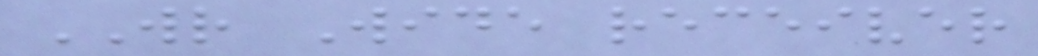WR Wide receiver
